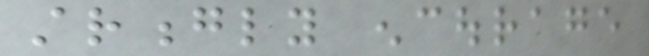strongly encourage
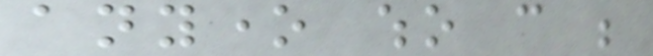anyone who can be
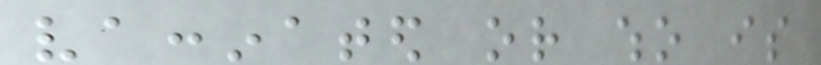vaccinated or who is
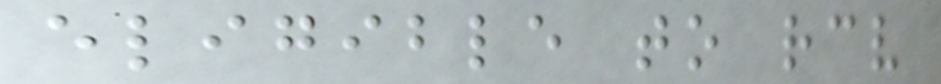eligible to receive
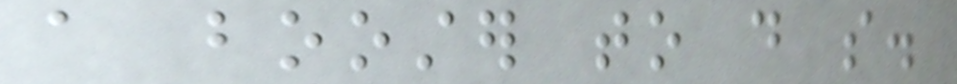a booster to do so.
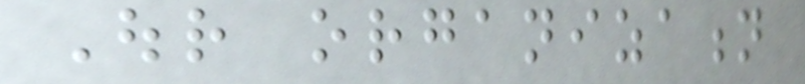Our organization
